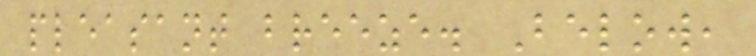pleasant breeze. Below,
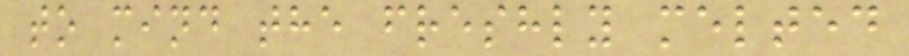to mind the freshly melted
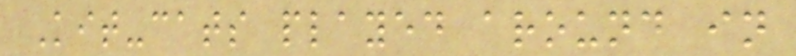Kit-cats played around in
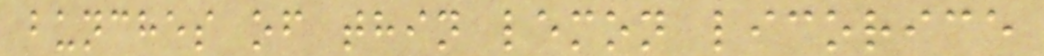bunches of thin lemon licorice
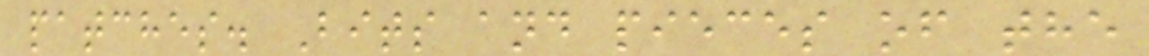patches. Bits and pieces of the
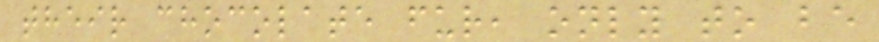their chocolate fur, only to be
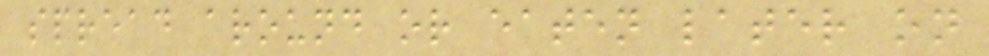spread around or eaten later on
